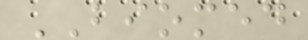BIOMED
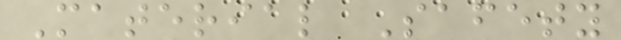Material Safety
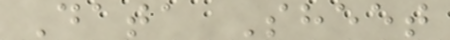Data Sheet
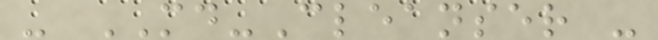- MD-Cleanser -
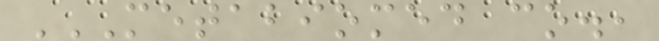METABIOMED CO.,
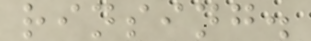rinsing.
